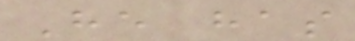He has
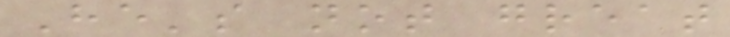He's not great
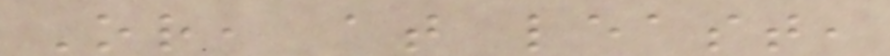Or, at least,
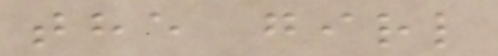the girl
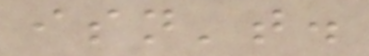isn't.
